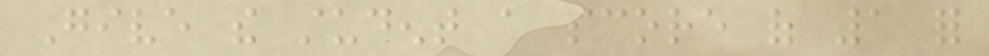Give the student a score of 1 for
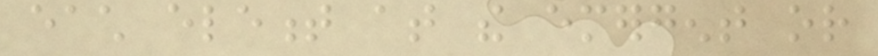each element at the emergent or
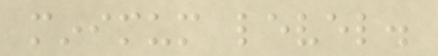minimum level.
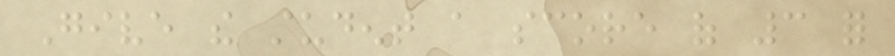Give the student a score of 3 for
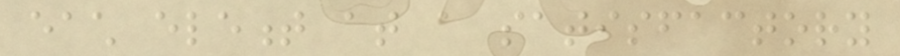each element at a satisfactory
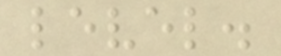level.
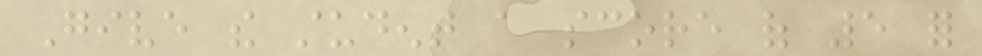Give the student a score of 5 for
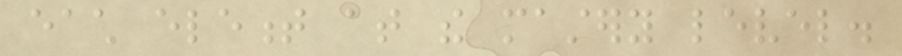each element at the mastery level.
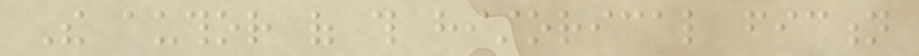The author of this historical fiction
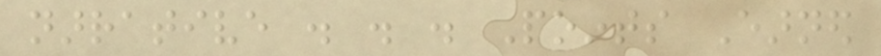narrative . . . Points Earned
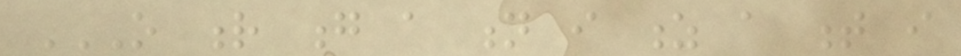O R G A N I Z A T I
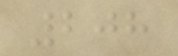208
